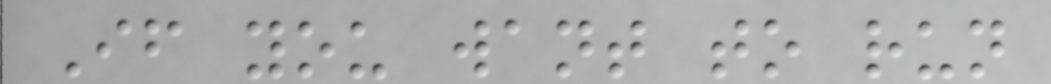If you want to run
